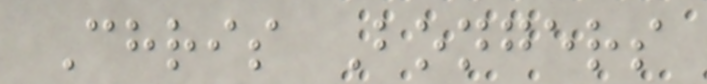Chris Bongers
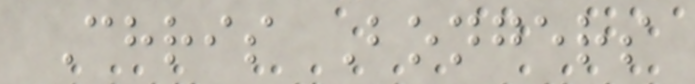Chris Bongers
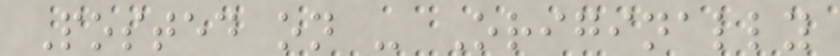Posted on - Originally
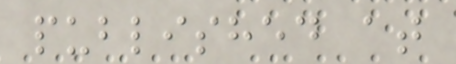published at
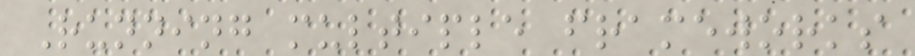Running multiple frameworks
